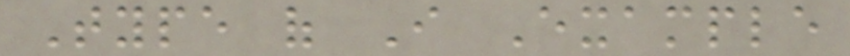Type of I Example
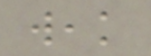weak
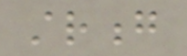strong
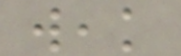weak
